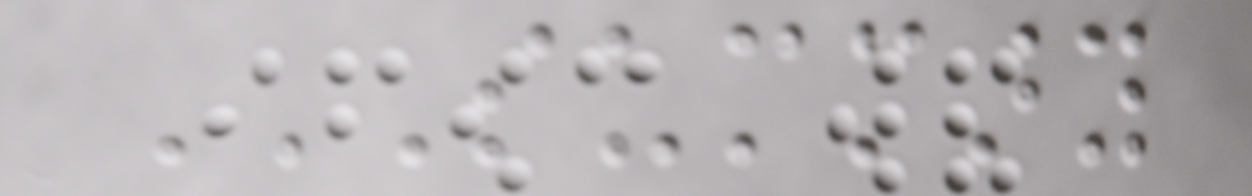SUMMARY
